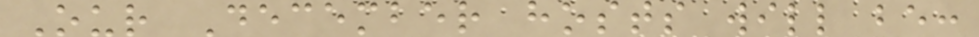Our December hosts will be:
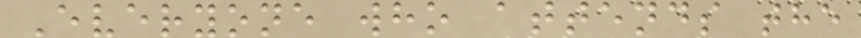Everyone who attends the
